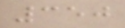350
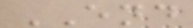END
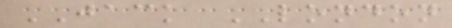JACK LONDON
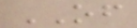OF
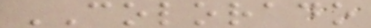COLORADO
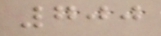700
